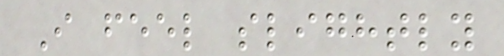I feel slightly
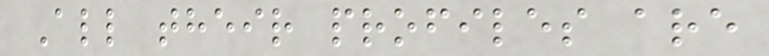All their profiles are
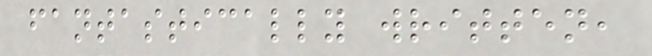fantastically written,
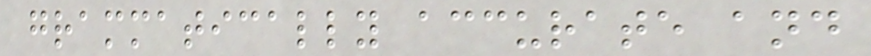grammatically accurate and
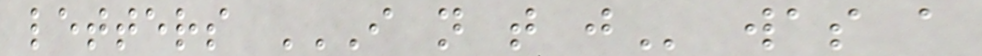letters I N T J was a
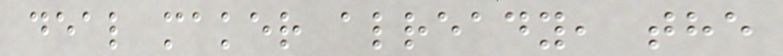deal maker already, the
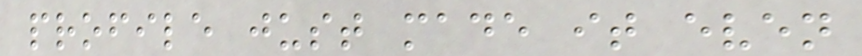profile just made it even
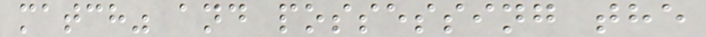match" and possessing the
